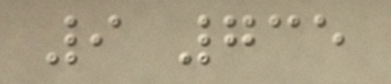9 735
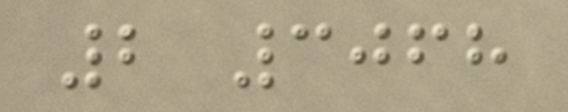2 3068
